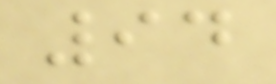94
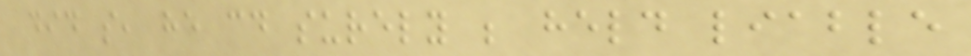did so, he could surely be held liable
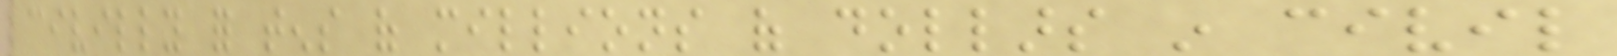civilly for tens of millions of dollars in civil
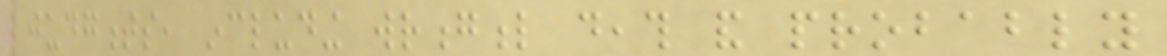judgments, including wrongful death and probably
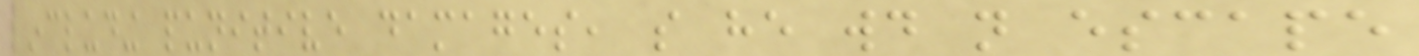including punitive damages, so he would not escape
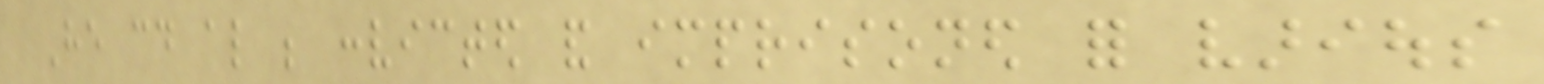He could also be convicted and imprisoned for various
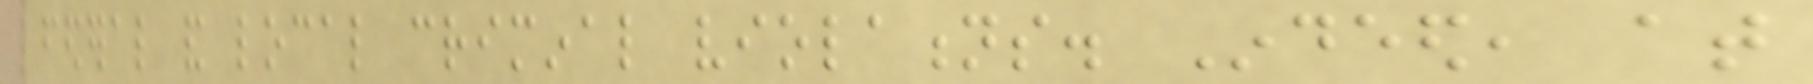federal and local criminal violations. Indeed, at
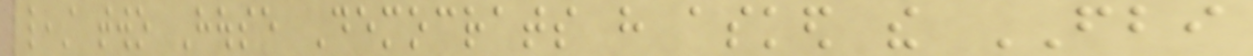least two House Democrats have asked the FBI
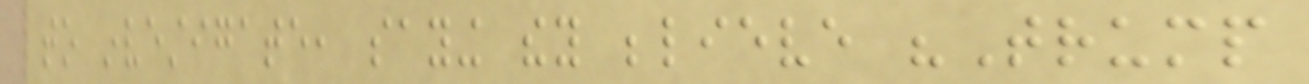to investigate, saying they believe "Trump
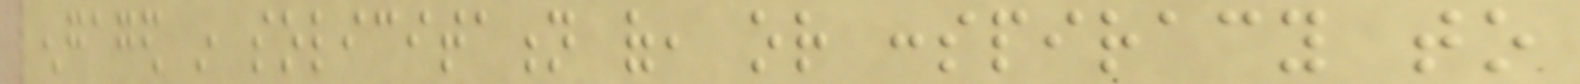engaged in solicitation of, or conspiracy to
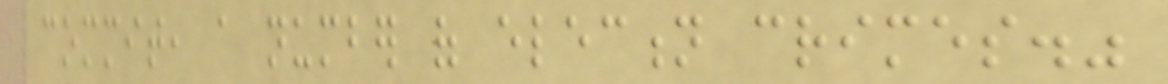commit, a number of election crimes."
